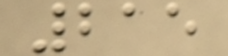215
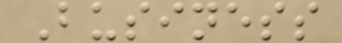Business
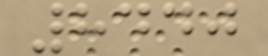8440
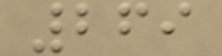269
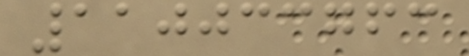110033763
